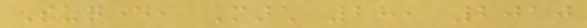Sunday, March 28, 2010
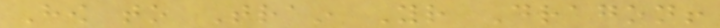How to Train Your Dragon!
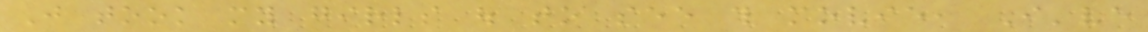Just took my girls out to see this movie, I've
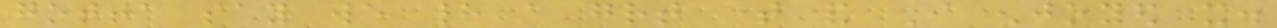gotta say we had a great time and I enjoyed it.
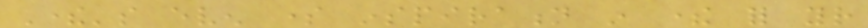There's even some inspiration in there for your
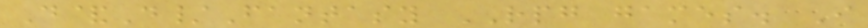D&D/Fantasy RPG games. I
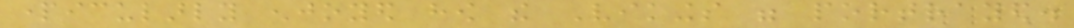particularly enjoyed how the Vikings were portrayed.
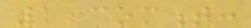1 comment:
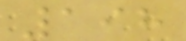198
